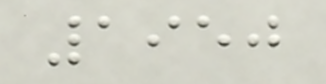1950
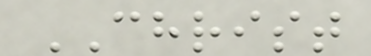CHRIST
